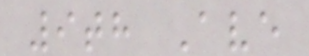9th Ave
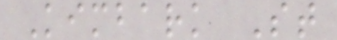Kimbark St
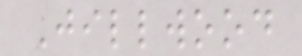Jillwood
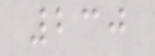230
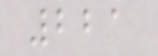221
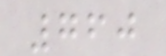760
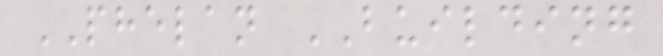PHELAN BUILDING
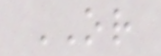OR
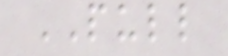PULL
